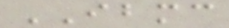IBMC
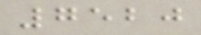7520
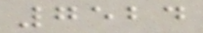7524
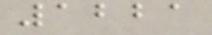1221
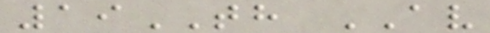19TH AV
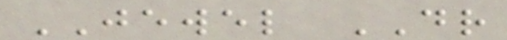JEWEL DR
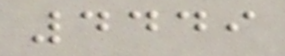4449
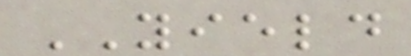YIELD
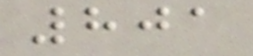801
